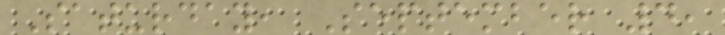Saturday, September 4,
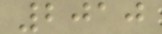2010
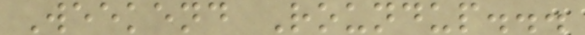Weekend Roundup...
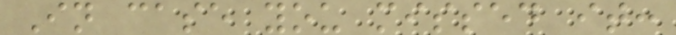In case you missed it:
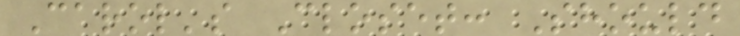Carol's Closet: Should
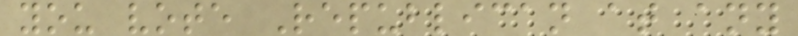you vote Republican at any
